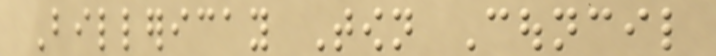Billericay Town Council
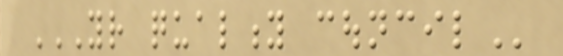YOUR QUALITY COUNCIL
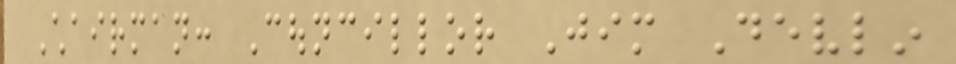Chairman: Councillor Jim Devlin
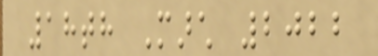18th March 2022
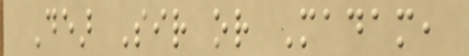Dear Sir or Madam,
